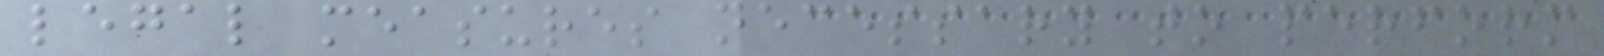legal measures necessary to perform
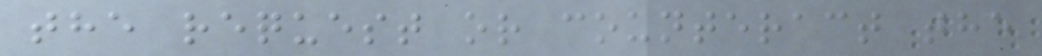the request or counteract the
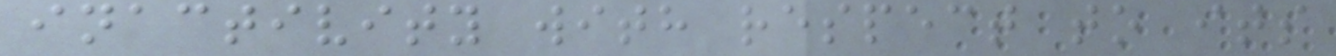inactivity with respect to its
